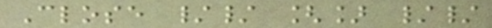Close // [] //
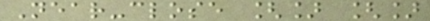Near-close [] []
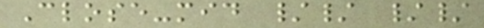Close-mid // //
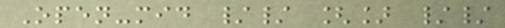Open-mid // [] //
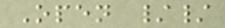Open //
